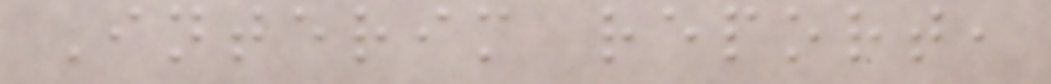Interim report,
